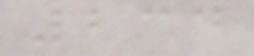234
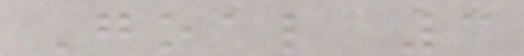Goal 3
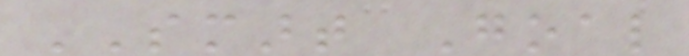SMART Goal
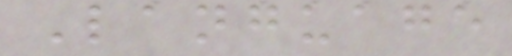Language
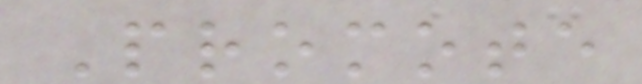Promote
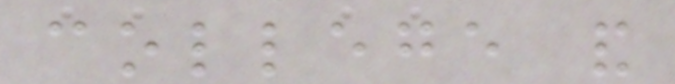college and
